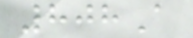808A
